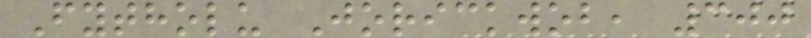Fytholu Jorickwob, 300
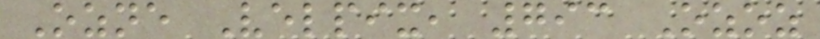Ozne Velpix, 793 Ozoz
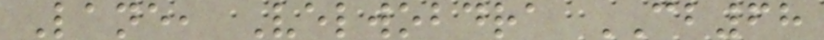Lane, Velwobdra CB68
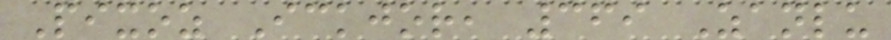Pixoz Ickjor, 369 Zanlu
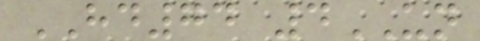HD74 4UN
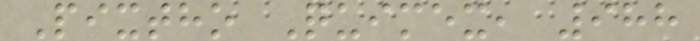Pixtho Quimex, 988
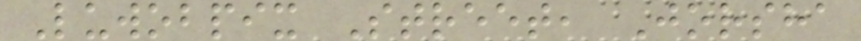Luwobpix Street, Jorsha
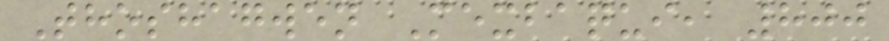Thoshagwen Mexbaqui, 800
